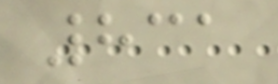831
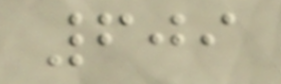609
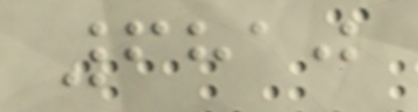6810
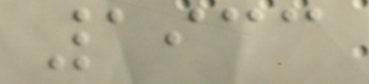1933
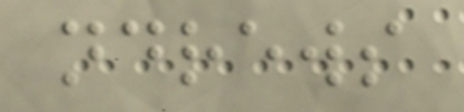ndrews
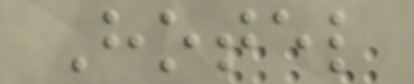Hotel
